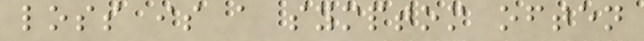loss is a symptom often
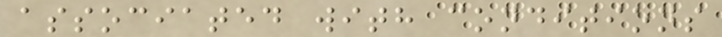associated with conditions
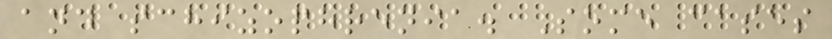and schizophrenia. Some cases
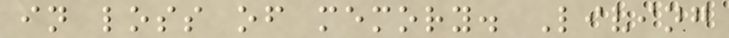in loss of memory. Living
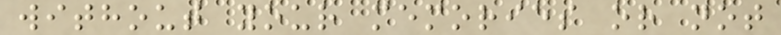without your memories or not
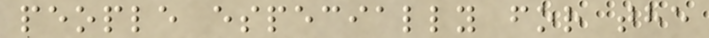people especially for the
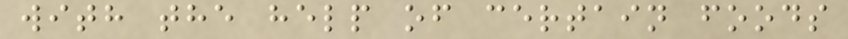with the help of certain foods
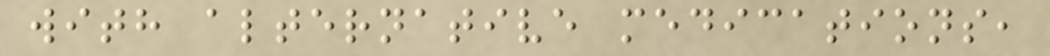with alternative medications,
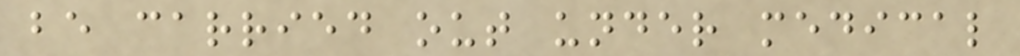be carried out under medical
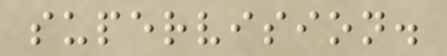supervision.
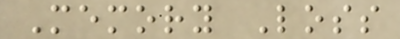Memory Loss
